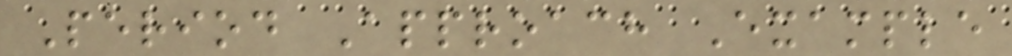Period Approach Example
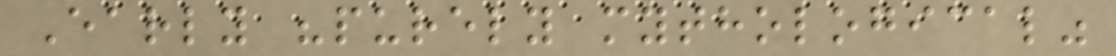Early "purely mythological"
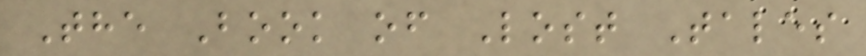The Book of Lost Tales
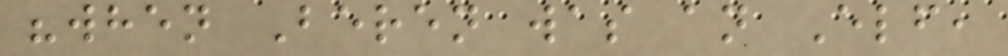"when Beren was an Elf,
